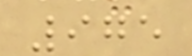975
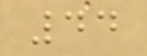44
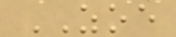ZOE
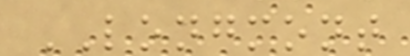LONGMONT
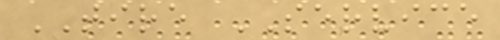TIRE SERVICE
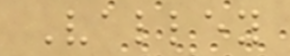Valley
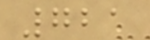721
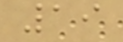19
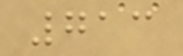713
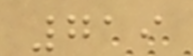719
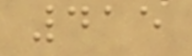415
